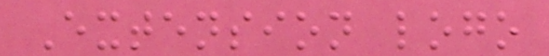Extension logo
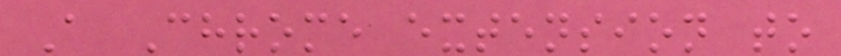A Chrome extension to
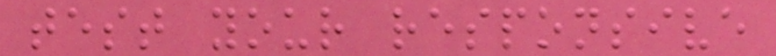test your responsive
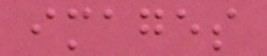images
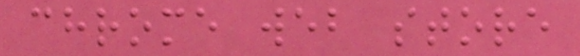chrome web store
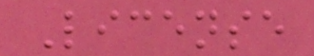License
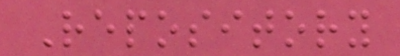Repository
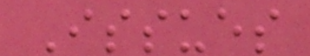Issues
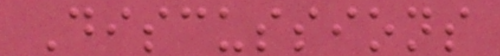Discussions
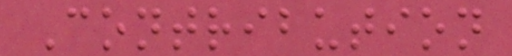Contribution
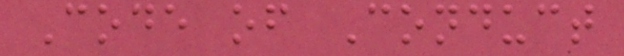Code of Conduct
